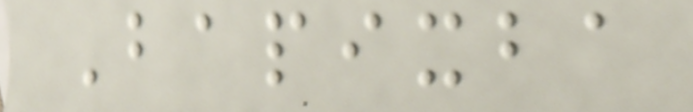Bapixba
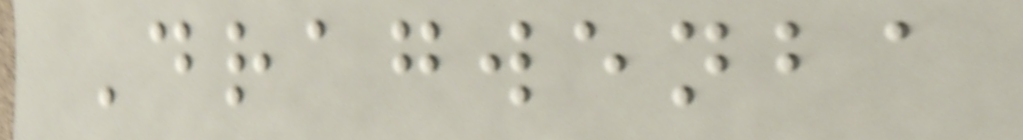Dragwenba
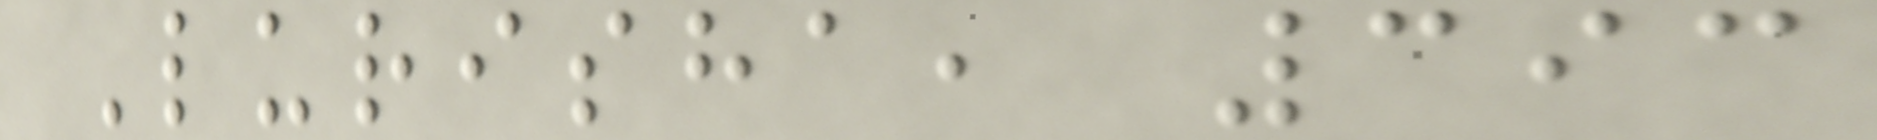Lurisha, 393
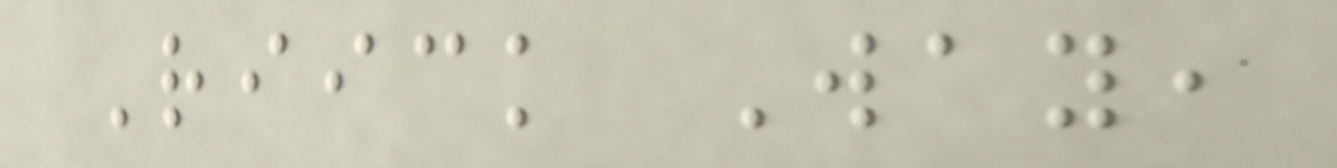Riick Way,
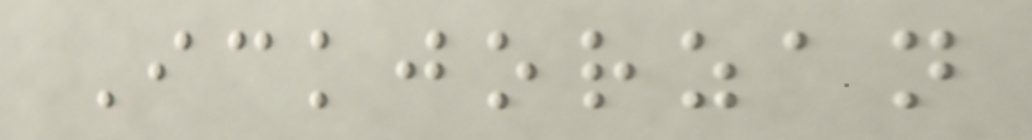Ickjorzan
